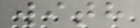with
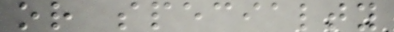or specialty
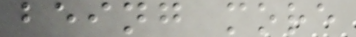being more
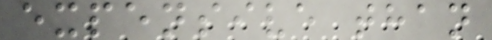expensive than
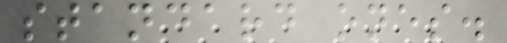standard ones.
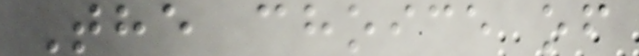The choice of
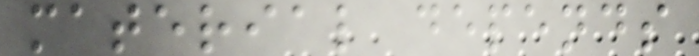material depends
